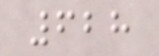628
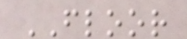FLOOR
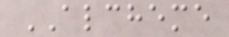ALCHEME
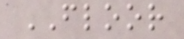FLOOR
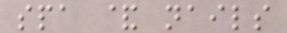spa & nails
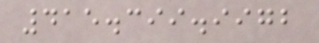415.399.9972
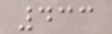433
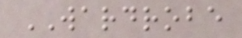WARDROBE
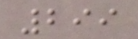299
